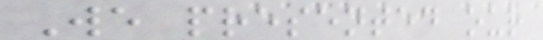We presented our
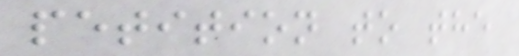petition to the
